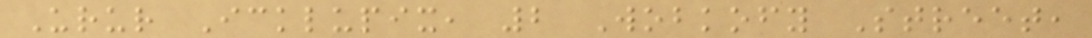Urur Icklupix, 2 Wobkofy Street,
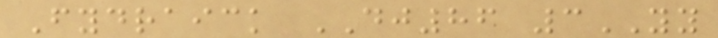Fydraick DJ86 3YY
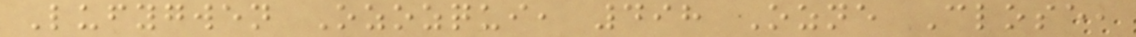Lufygwen Ozozqui, 498 Ozne Close,
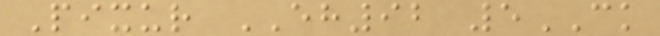Pixur EH92 5CK
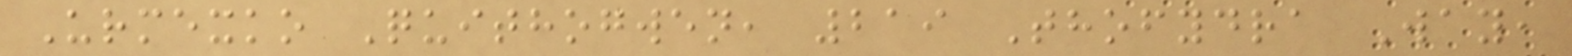Urmexko Quithogwen, 219 Thofydra Way,
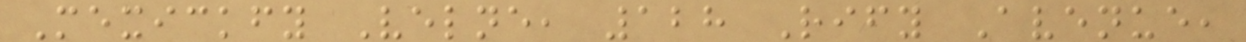Mexickfy Velne, 128 Rify Avenue,
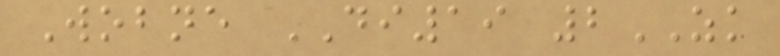Wobne DI19 2ZK
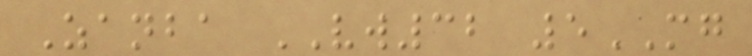Zanba VW32 5MG
